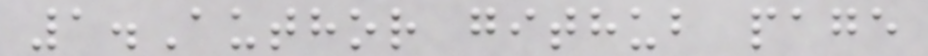1.Author github page
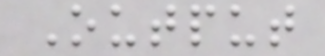Output
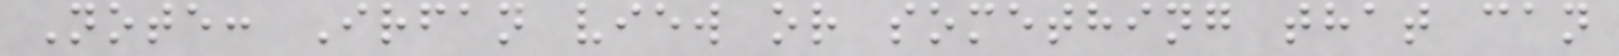Note: Irfan view or something that can
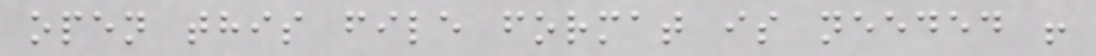open this file format is needed !
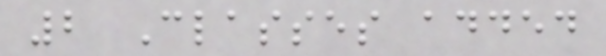2 Classes added
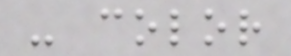- color
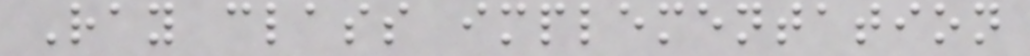Ray class implementation
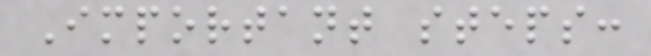Important steps:
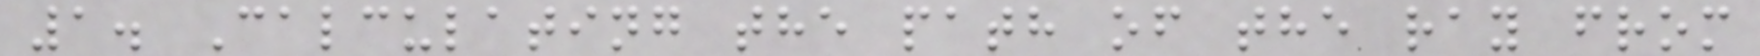1. Calculating the path of the ray from
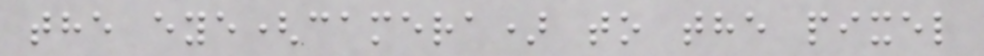the eye(camera) to the pixel
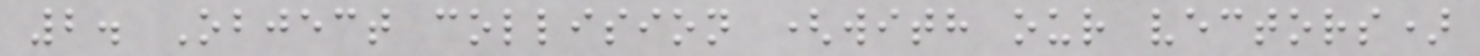2. Object collision (with our vectors)
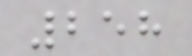258
